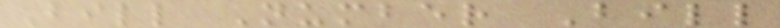Bill Number Bill
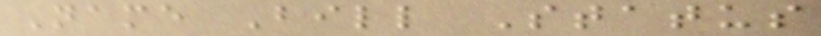Name Bill Status
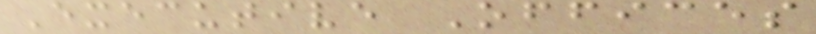Executive Offices
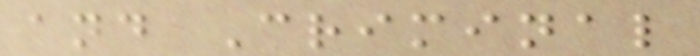and Criminal
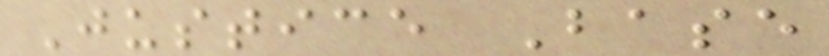Justice Base
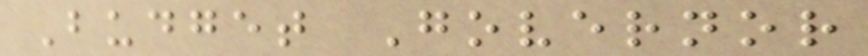Budget Governor
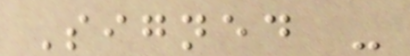Signed -
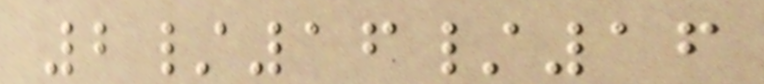2/16/16
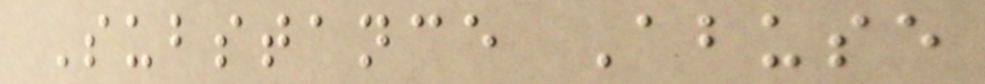Substance Abuse
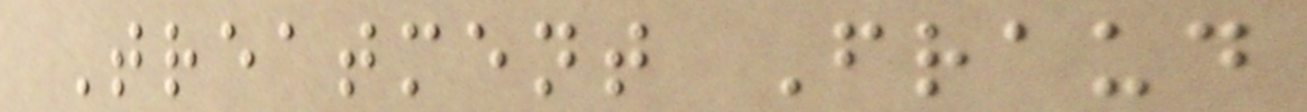Treatment Fraud
